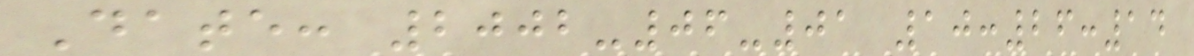Date: 2002-06-01 10:26:14
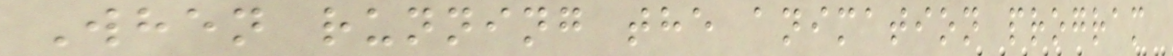When running the animation program
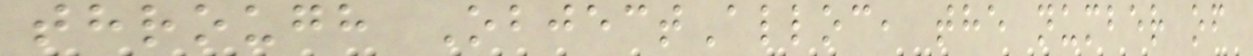through ObjectAlloc, the number of
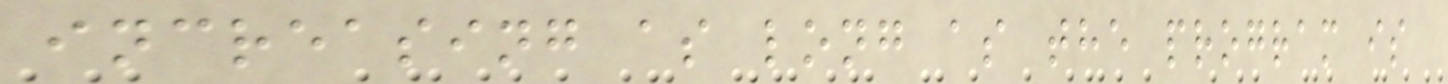increasing as long as the program is
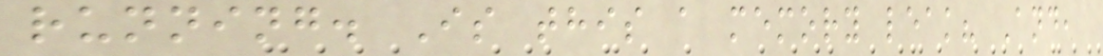running. Is this a memory leak? And,
